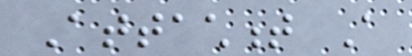Attachment A
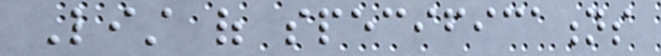List of specifications
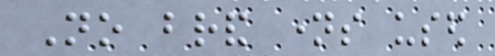No brand names used
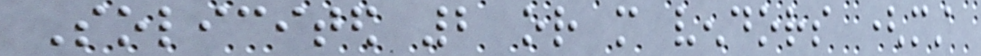Solicited 2 or more vendors (must
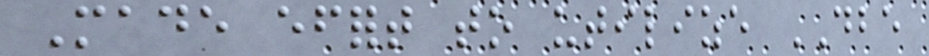Made effort to utilize DBE
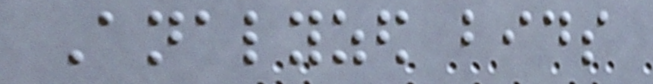Analyzed bids
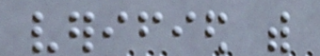verified with
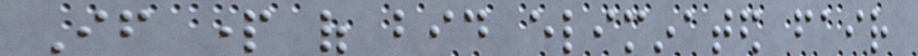If part of bid eliminated fair
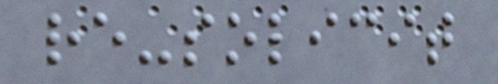re-solicit
